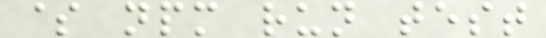$ npm run test
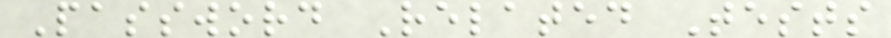Password Related Tests
